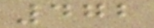472
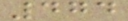474
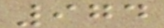974
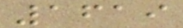1619
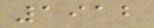1912
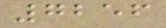7256
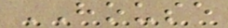HOUSE
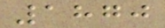1870
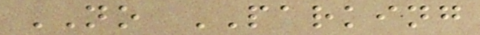NO PARKING
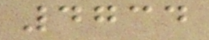4734
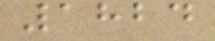1824
